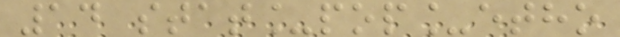14 stat_pop_etho
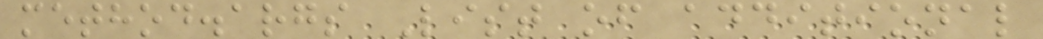method.args List of additional
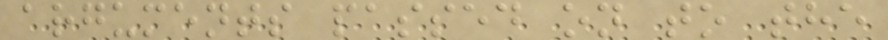arguments passed on to the
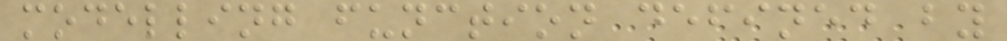modelling function defined by
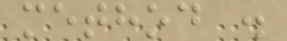method .
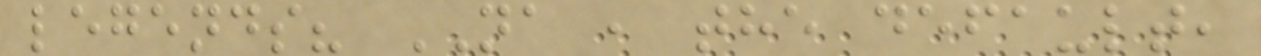legends? NA , the default,
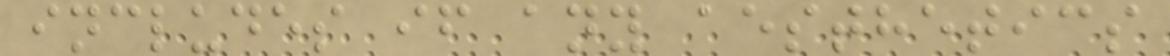includes if any aesthetics
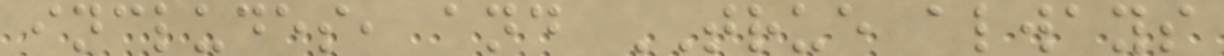includes, and TRUE always
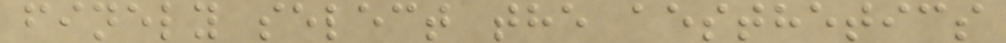finely select the aesthetics
